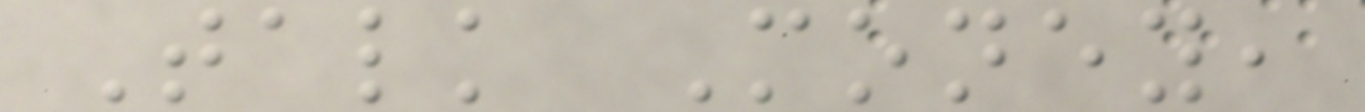Talk Money,
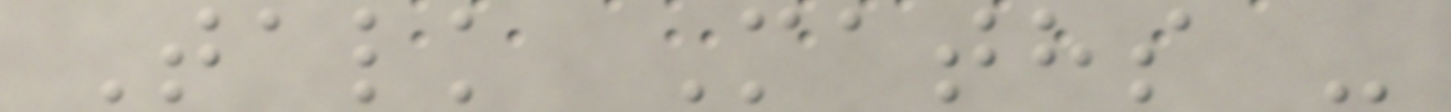Talk Maths -
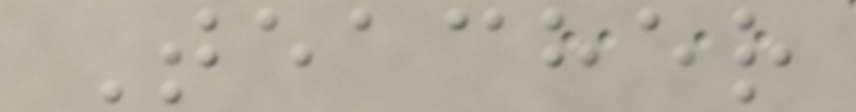Teacher
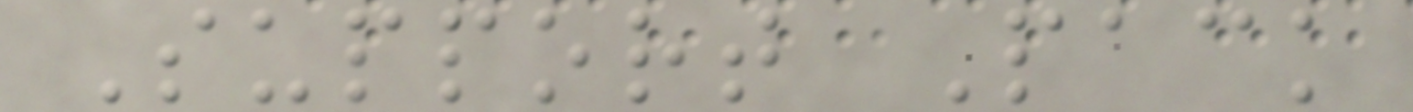Support Pack
